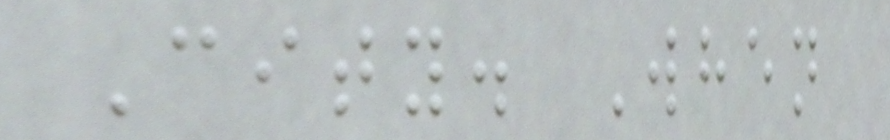City. When
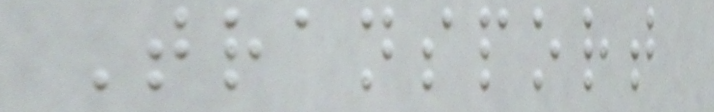Transport
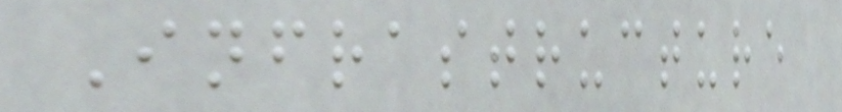Infrastructure
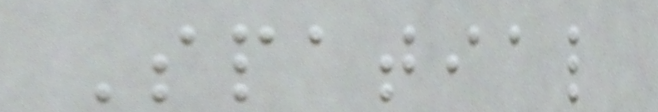Spatial
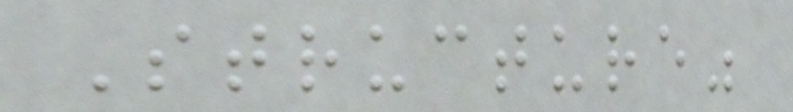Structure"
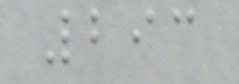293
